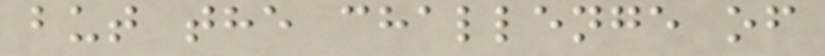but the challenge of
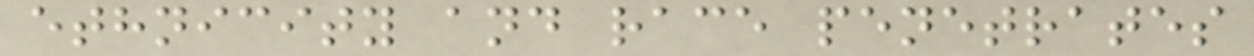ethnicity and race penetrates
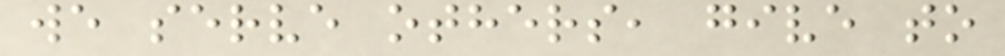we serve others, give to
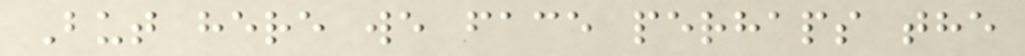But here we face perhaps the
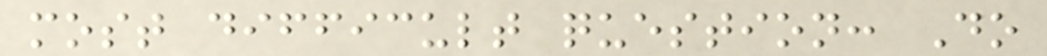most difficult question: Do
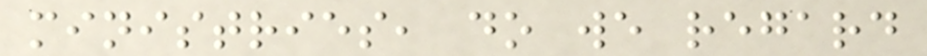ministries, do we regard
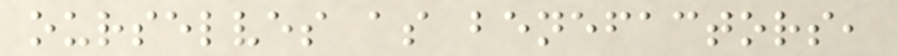ourselves as benefactors,
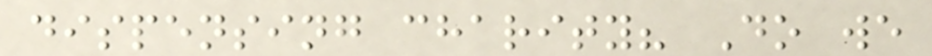dispensing charity? Do we
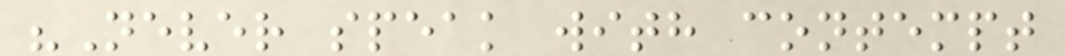"Never speak with contempt
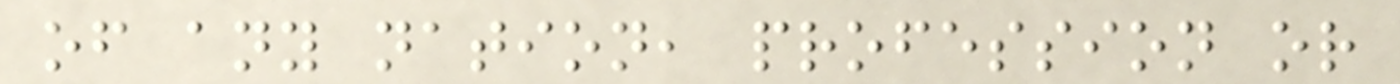of any nation, profession or
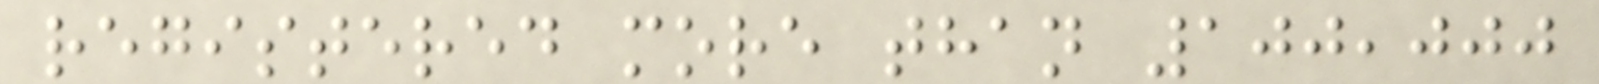registered more than 100,000
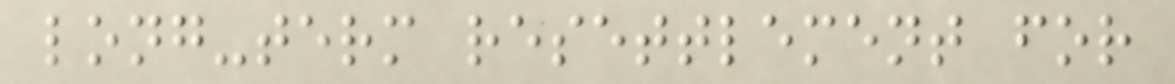long-term resettlement for
